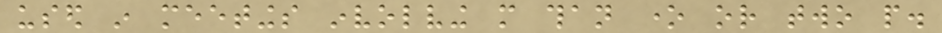used in meetings involving more than one or two people.
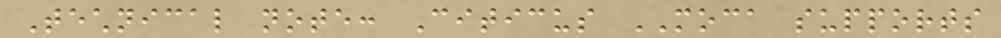Technical note: Citicus MOCA supports
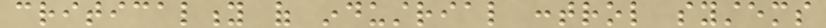criticality of industrial control systems
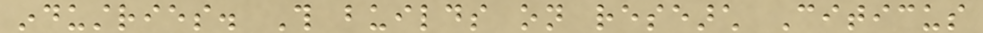industries. This builds on research Citicus
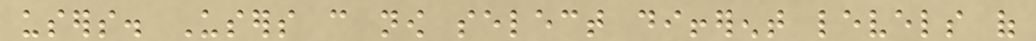users. Users can now select different levels of
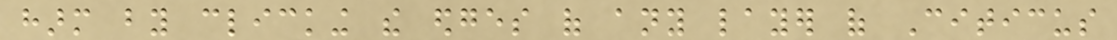harm by clicking the edges of any layer of Citicus
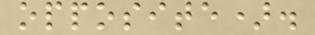opposite).
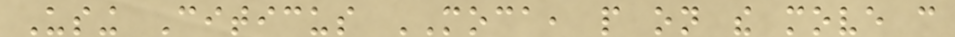Using Citicus MOCA, people on the move can
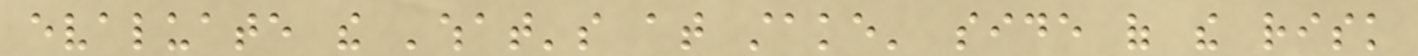evaluate the 'what's at stake' side of the risk
